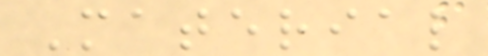Material
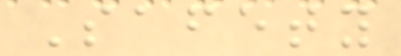Safety
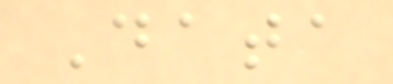Data
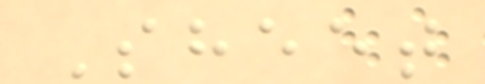Sheet
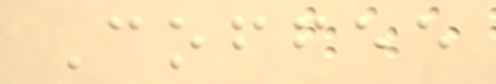Coffee
